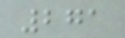271
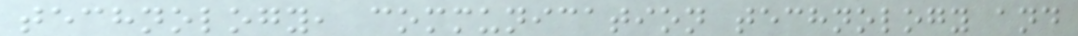technology, communication technology and
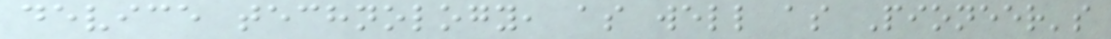device technology, as well as Pioneer's
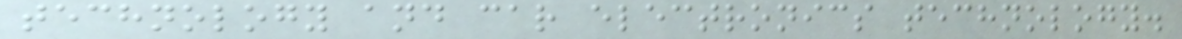technology and car electronics technology.
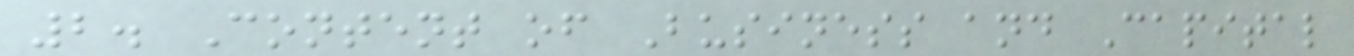2. Content of Business and Capital
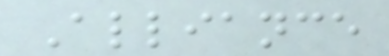Alliance
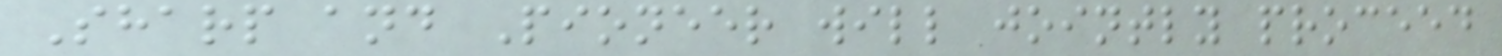Sharp and Pioneer will jointly proceed
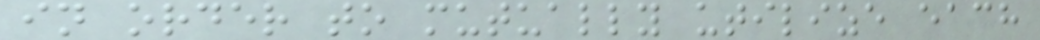in order to mutually utilize each
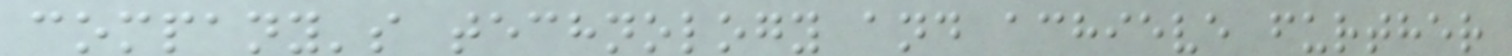company's technology and achieve further
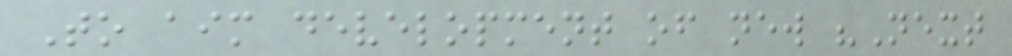To aim development of new "Next
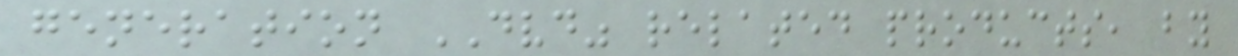generation DVD" related products, by
